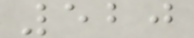520
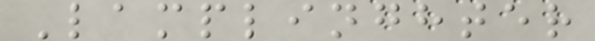Lamplinghter
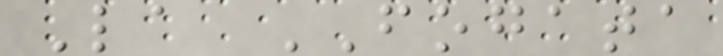La FOGATA
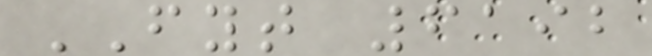FYT 6192
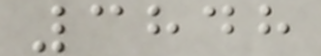3848
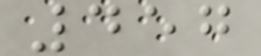457
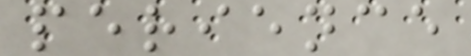perience
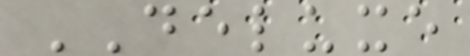DELUXE
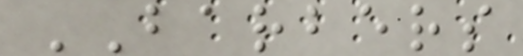BARBERS
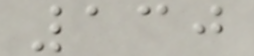130
